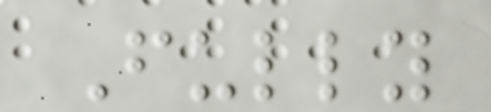Fully
